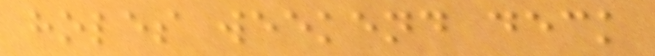holes weekend deck
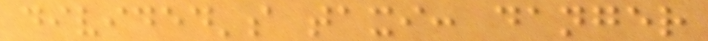divided's taxi: danger
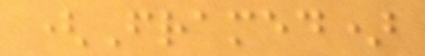(Framed)
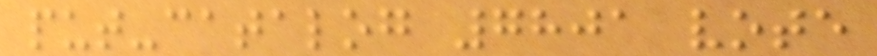put-catalog 7801 vote
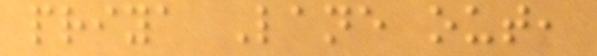priya Lane out,
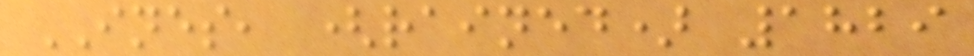INES, (rained) 1829
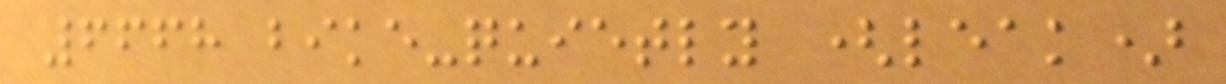6668 bike-quietly (leak)
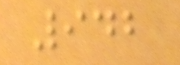942
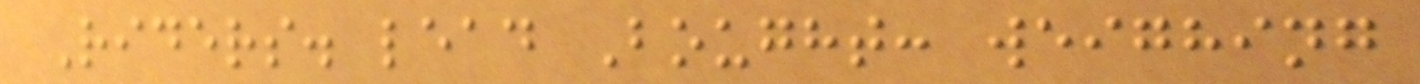Riders. lead Bought: weighing
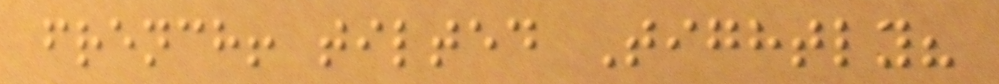french! tilted Tightly?
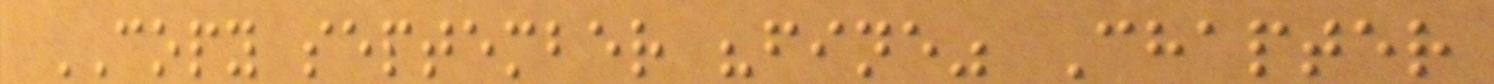COPY september "fine" Chapter
